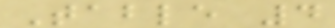Table 4
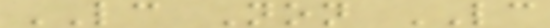LC Non LC
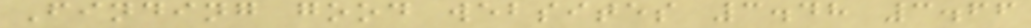Finding good websites 3.48 3.66
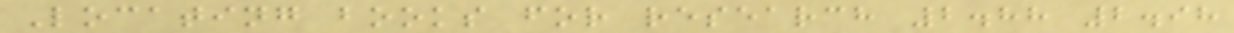Locating books for research 2.88 2.98
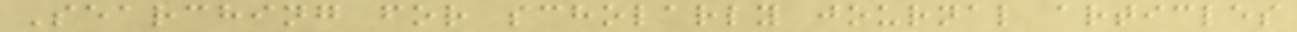Searching for scholarly journal articles
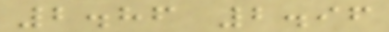2.86 2.96
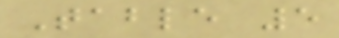Table 5
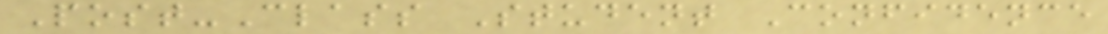Post-Class Student Confidence
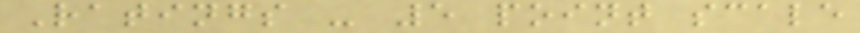Ratings - 5 point scale
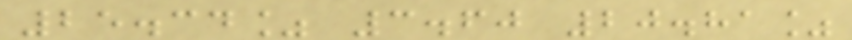25.34% 3.60 20.81%
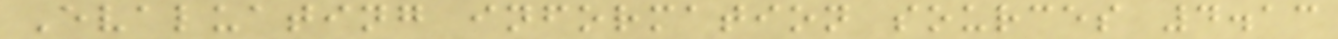Evaluating information sources 4.13
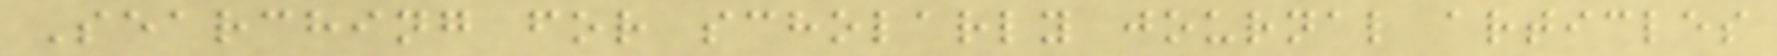Searching for scholarly journal articles
